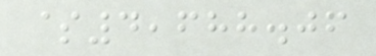$4,688.06
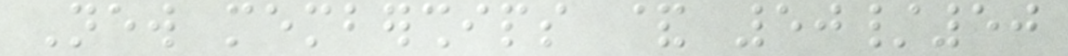New memberships & 50/50
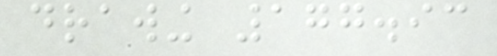drawing 177.93
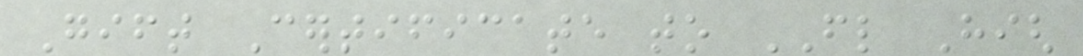Gift Certificate to FL High
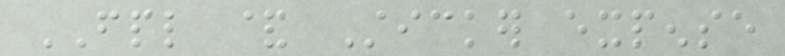FPL & Sticker expense
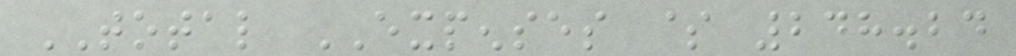TOTAL EXPENSES $ 248.24
